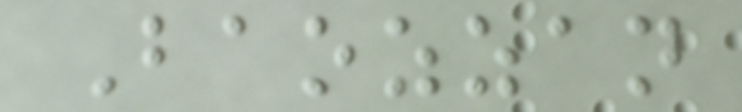Baozzan
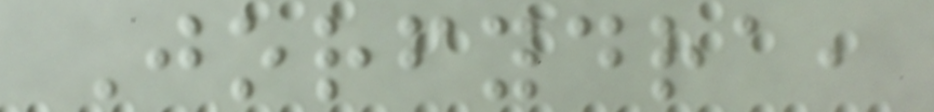Jorfydra,
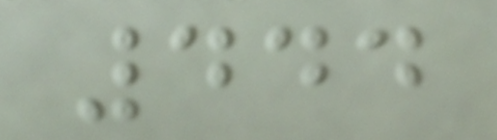444
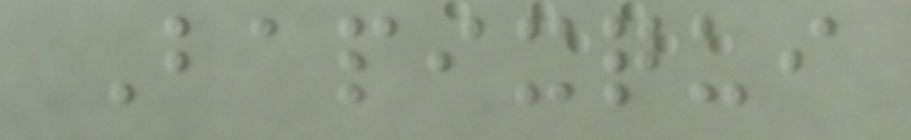Bapixqui
